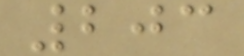203
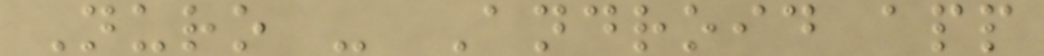Nuro - Android app
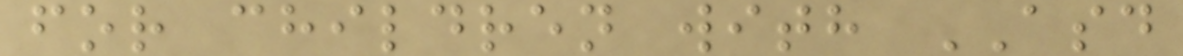for children with ASD
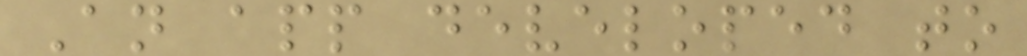An app developed to
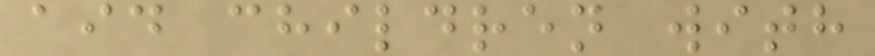aid children with
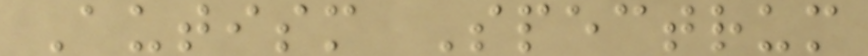Autism Spectrum
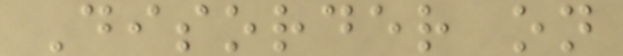Disorder on
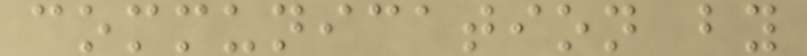communication by
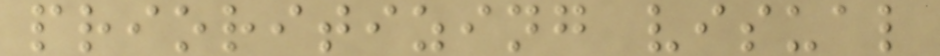prioritizing visual
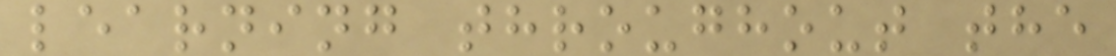learning throughout the
